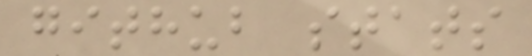github stats
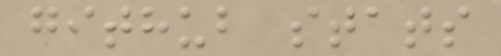github stats
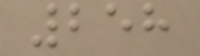258
